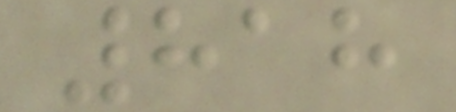818
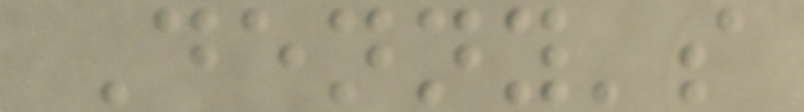Denny's
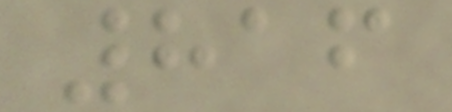816
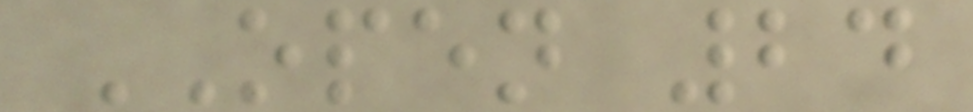OPEN 24
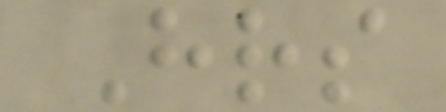Hrs
